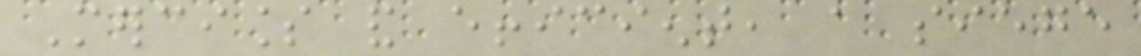Merciless and efficient, a siege
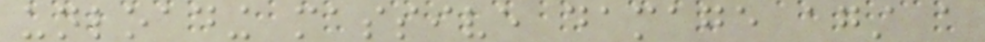unloading massive damage against a
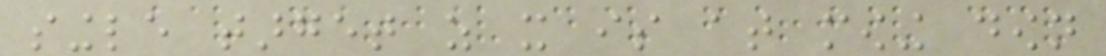single target as it is at mowing down
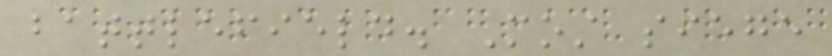battlefield. Most siege
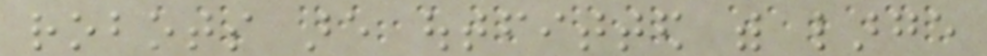robots are outfitted with large
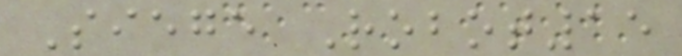Siege Robot15
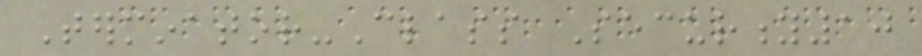Terminator-Class Security10
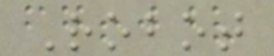Robot
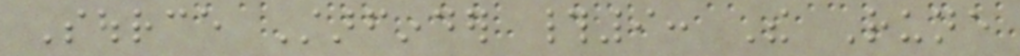Source Starfinder #9: The Rune
